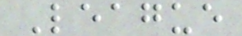League
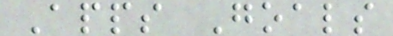Apps Goals
